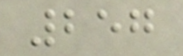257
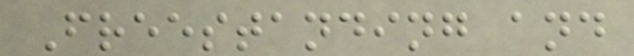Freestanding and
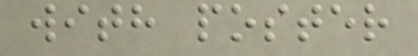with poster
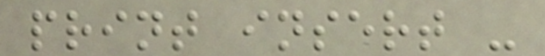print insert -
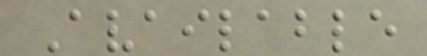Available
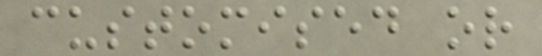customised or
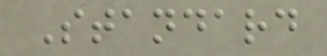Standard
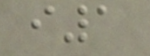i1
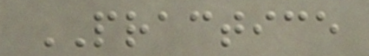PRACTICE
